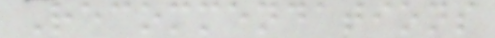Recommendations
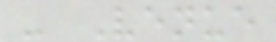- Venue
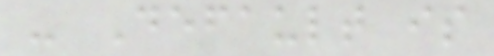- Default is
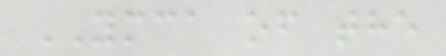YMCA of the
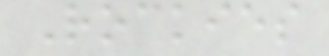Rockies
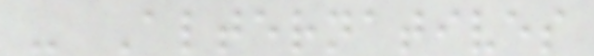- Alternatives
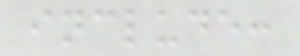include:
